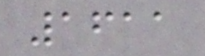1611
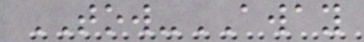TOW-AWAY
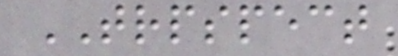TRPSPECT
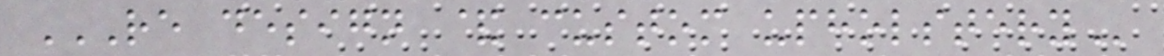RE DESIGN & CUSTOM UPHOLSTERY
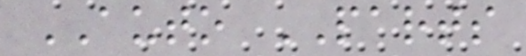AUTO PARTS
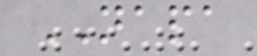NAPA
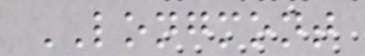LONGMONT
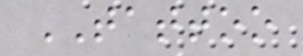TATTOO
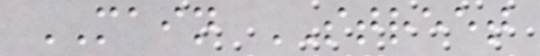MAIN STREET
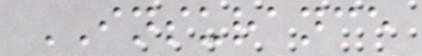INSURANCE
